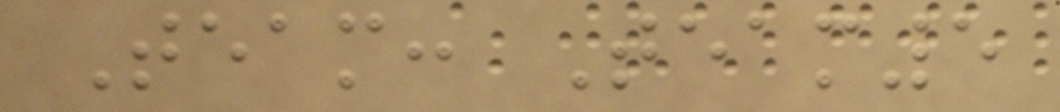Team: Team5
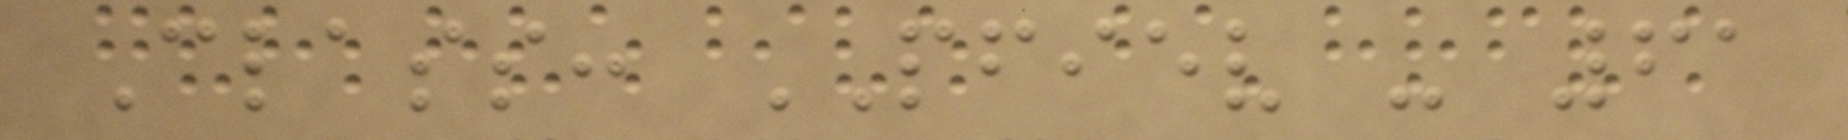Class: PFIEV - 61
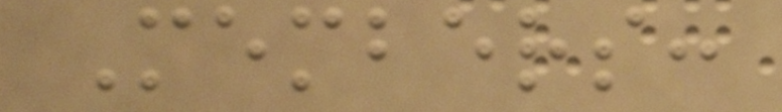Members:
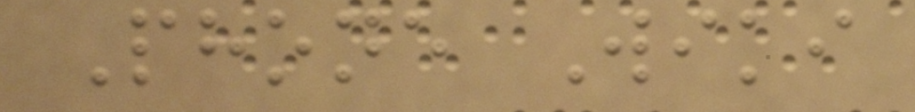Phone Wiki
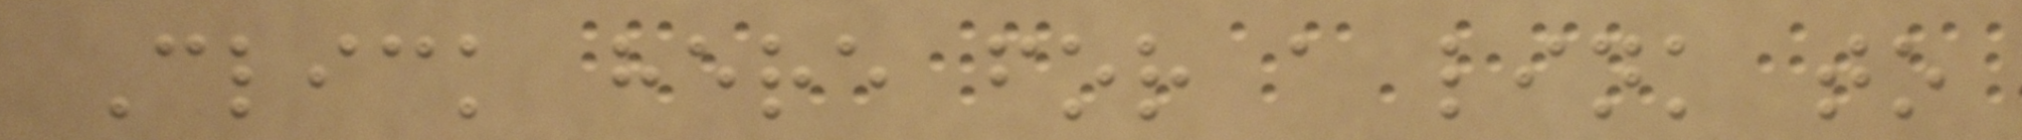Click here for a link to
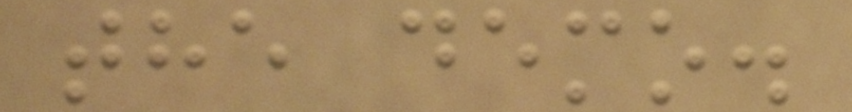the demo.
